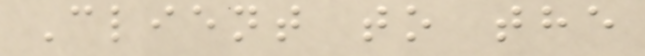Client to the
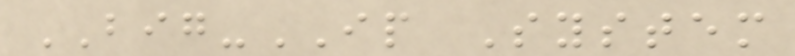BIG-IP System
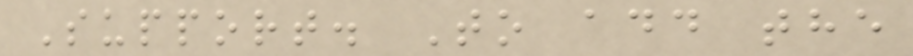Support. To add the
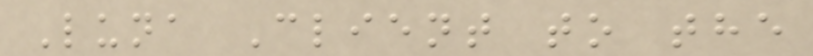Luna Client to the
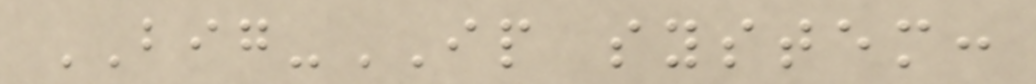BIG-IP system:
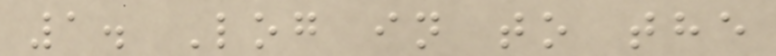1. Log in to the
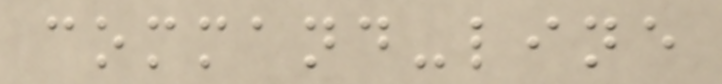command-line
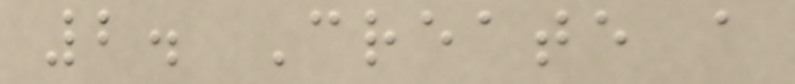2. Create a
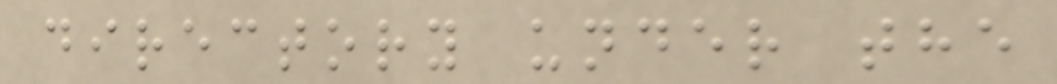directory under the
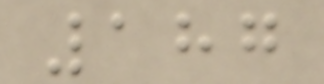187
